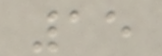15
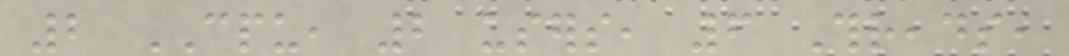2 CPU, 2 users, 6 Threads,
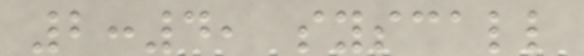2:4, syscall
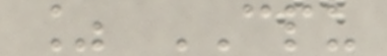% CPU
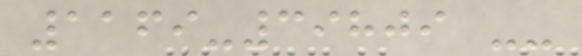1169-39809 --
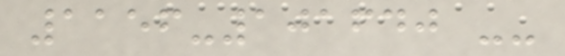1156-101640 --
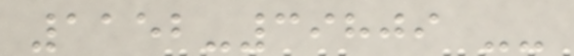1152-39809 --
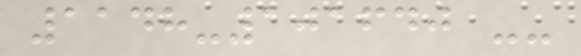1148-101640 --
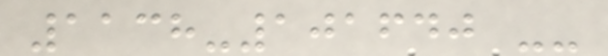1138-101640 --
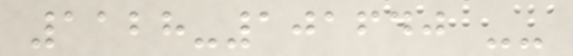1128-101640 --
